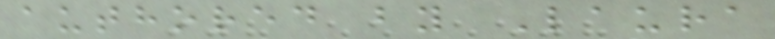authored by Laura
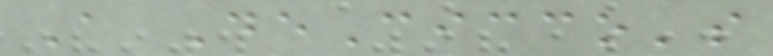A DeCicco's
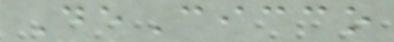DeCicco
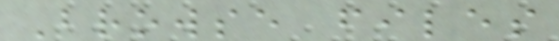Browse files
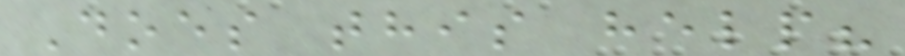Does this help?
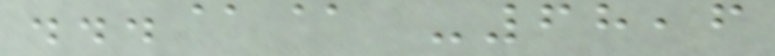...@@ -68,6
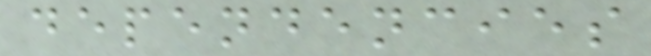dependencies
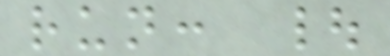run: |
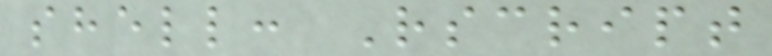shell: Rscript
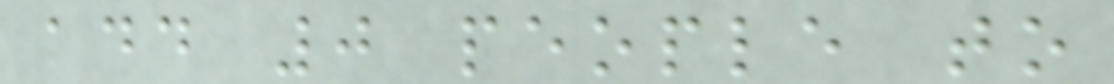add 0 people to
